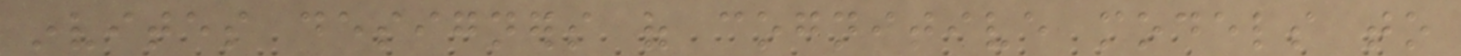invites designers of cognitive models to
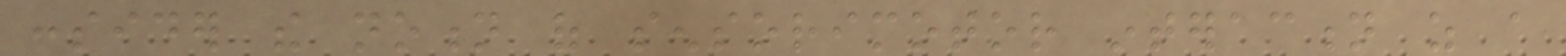consider the notion of sensorimotor interaction as a
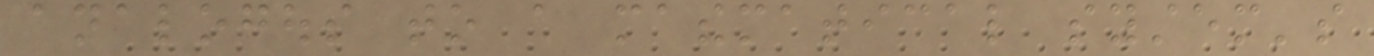analogous to a mathematical system's
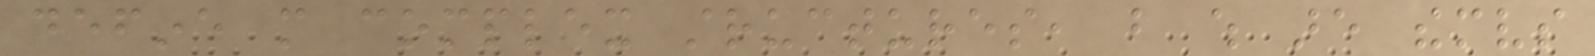define more complex structures, but which are themselves
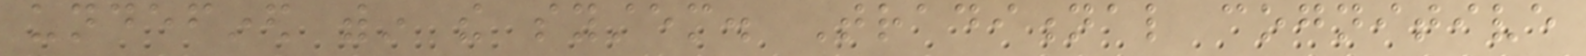undefined within the system. Traditional cognitive
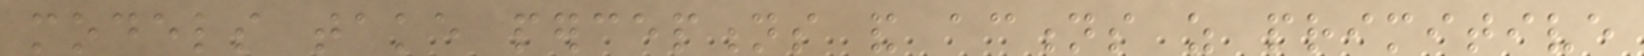models take perceptions and actions as primitive
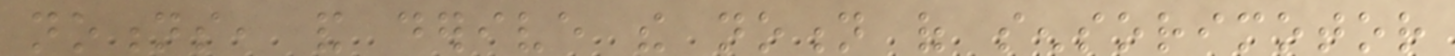notions, and derive the notion of sensorimotor
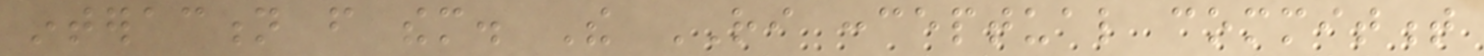interaction from them. The RI conceptual commitment
